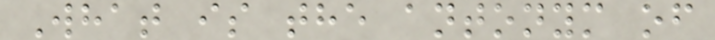What is the antonym of
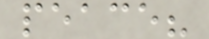peace?
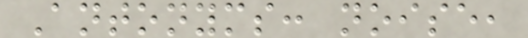Antonyms: noise,
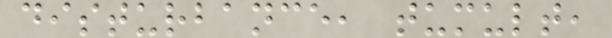disturbance, tumult,
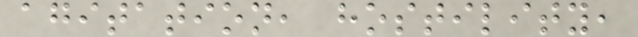agitation, hostility,
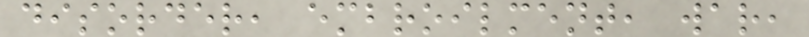disorder, embroilment, war,
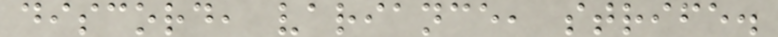discord, variance, strife.
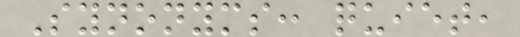Synonyms: quiet,
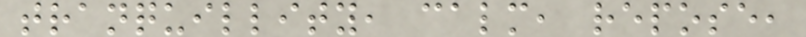tranquillity, calm, repose,
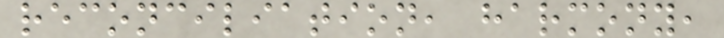reconciliation, harmony,
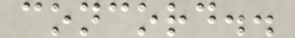concord..
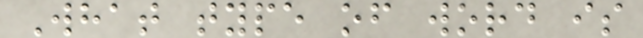What type of word is
